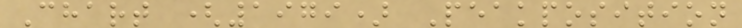Chart (1979) Peakposition
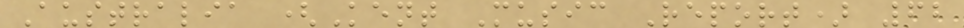Australia (Kent Music Report) 62
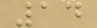14
